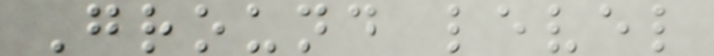Ground level
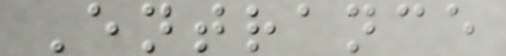Entrance
